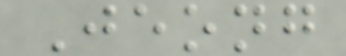Jeong
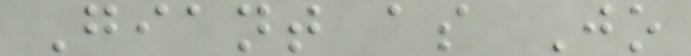Giant as Jo
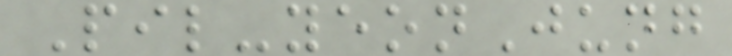Pil-yeonJung
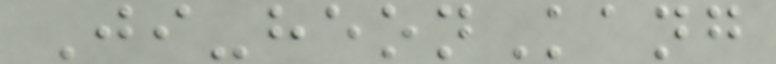Ji-heonKang
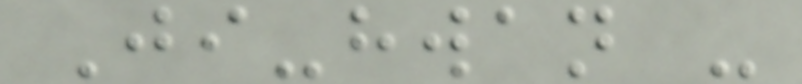Ji-hwan -
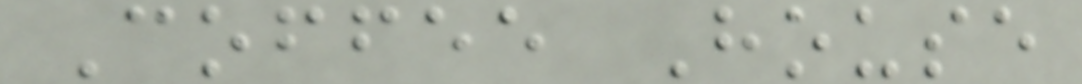Coffee House
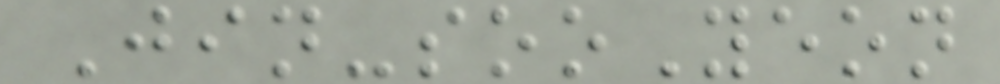Jin-sooYeon
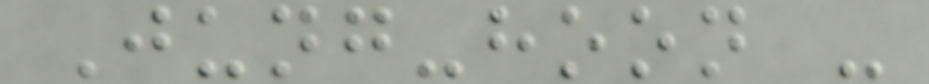Jung-hoon -
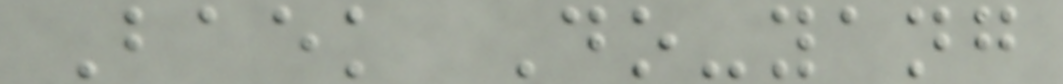Baek Do-yang
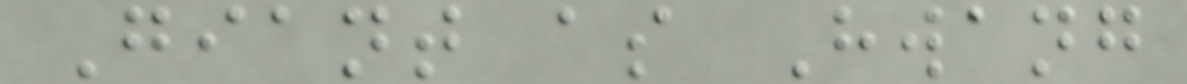Giant as Hwang
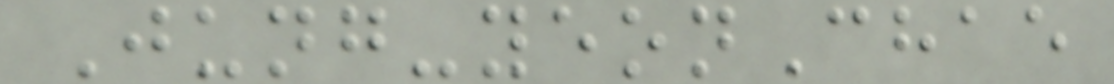Jung-yeonChae
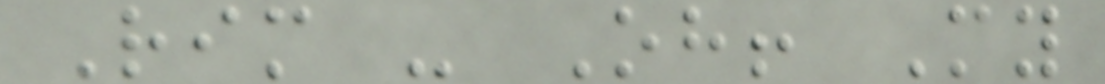Rim - Oh! My
